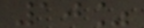10%
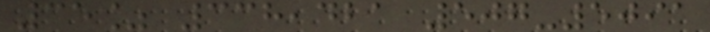35% 338,421 507-5091
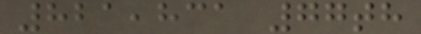821,831 77th
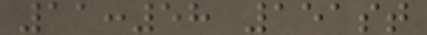11:58 151st
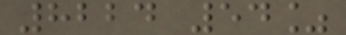8224 54%
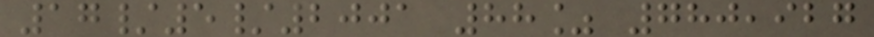17/5/2001 88% 780,927
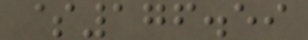$176.59
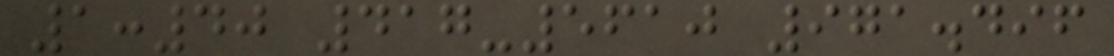1:40 417-5610 971.496
